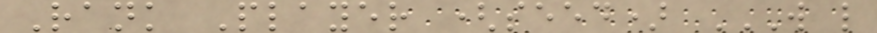Rank Player (seed) W L
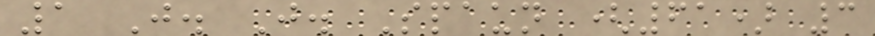1 J. J. Spaun (61) 3
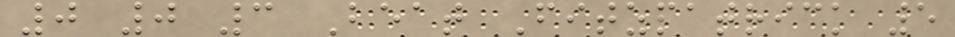0 0 3 Beat Fitzpatrick 5
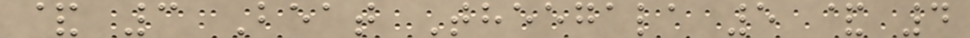& 3 Beat Theegala 5 & 4
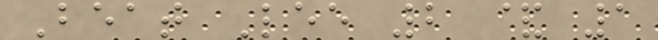Beat Lee 2 & 1
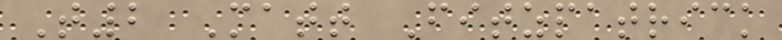T2 Matt Fitzpatrick
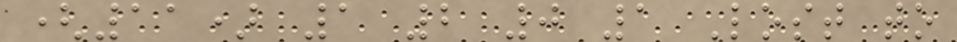(11) 1 2 0 1 Lost to
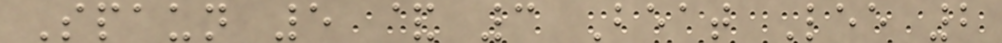Spaun 5 & 3 Beat Lee 2
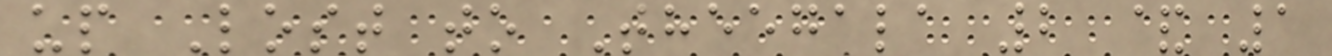up Lost to Theegala 2 & 1
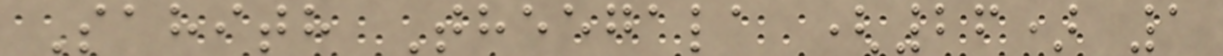Sahith Theegala (26) 1
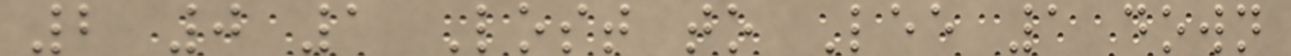2 0 1 Lost to Lee 1 down
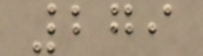279
